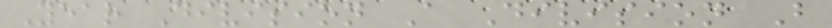Year Division A Division B
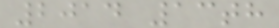2014 13th
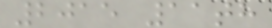2015 11th
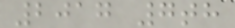2017 7th
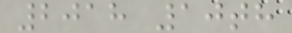2018 10th
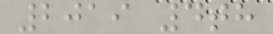2019 4th
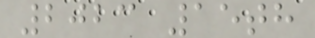2023 15th
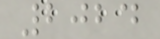2024
